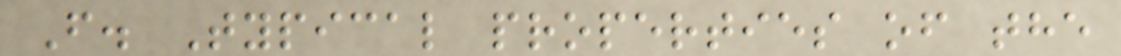F. Typical properties of the
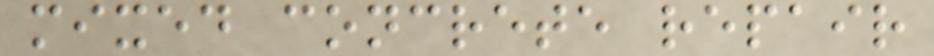mixed concrete repair
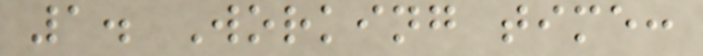1. Working time:
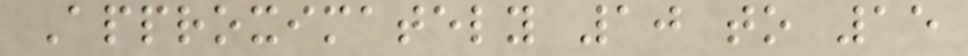Approximately 10 to 15
